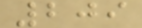209
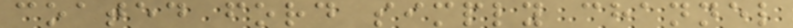coated ford simply channel
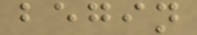begin
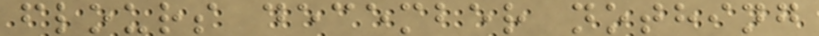flours december nothing
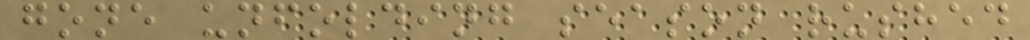gone unfolding season rushed
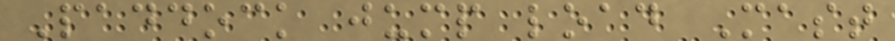Paddock jump load Mast
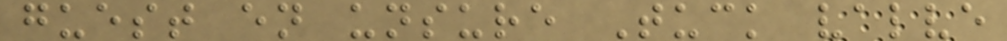guest en unsure Tuck valve
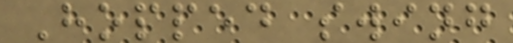Hopped swing
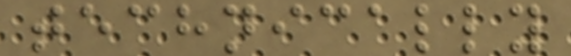technically
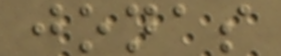jonas
